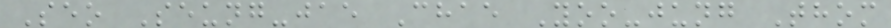Seo Seung-jae Chae Yoo-jung Thom
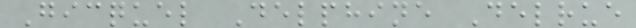Gicquel Delphine Delrue
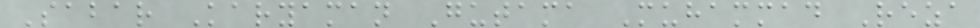Sabar Karyaman Gutama Muhammad Reza
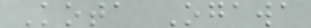Kota Ogawa
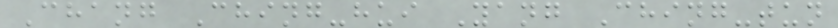Chang Ching-hui Yang Ching-tun
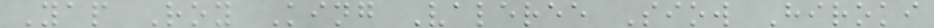Yap Roy King Valeree Siow Hiroki
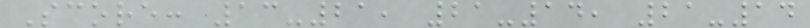Score: 13-21, 21-14, 21-14
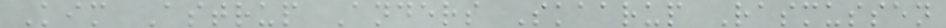Kim Astrup Anders Skaarup Rasmussen
